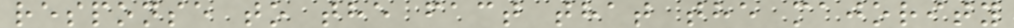response to the fact that the majority
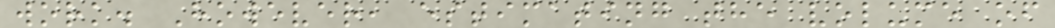work. However, estimating the volume of
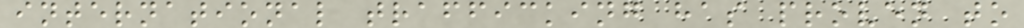international trafficking has proven to
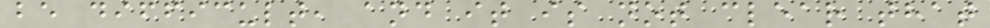be difficult, and it is not clear that
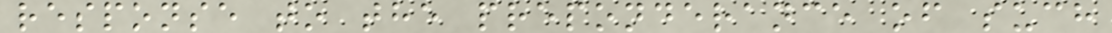response to the preponderance of such
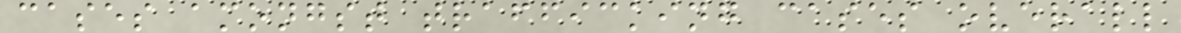cases amongst trafficking cases overall
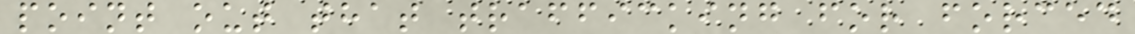point out that trafficking for forced
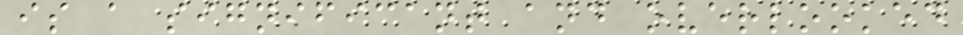is a significant and overlooked
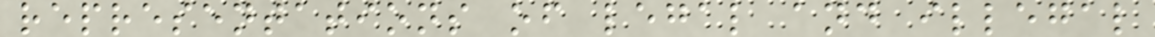representations of legal and illegal
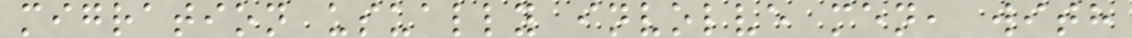migration usually involve men, with
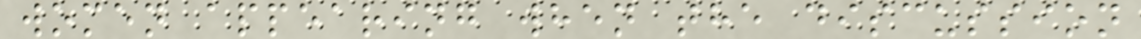women appearing when the discussion
